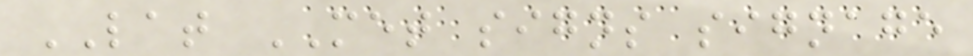LAT MET signs signage
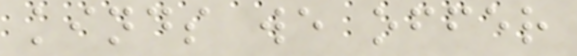kinds we offer
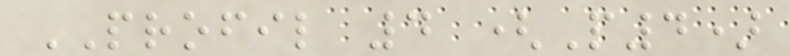PROFIL 4 (P4)
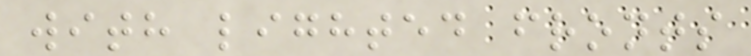with lighted fronts
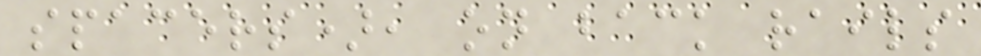spacers), on back rails
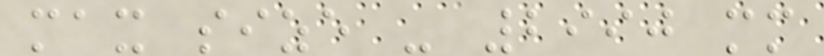max size - 2990 mm
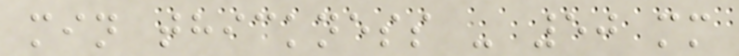min thickness - 50 mm
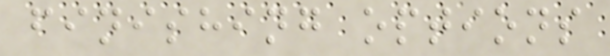finishing options
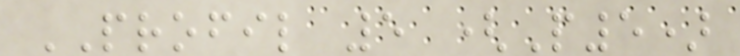PROFIL 5 (P5)
